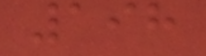198
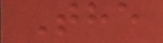The
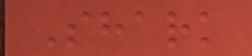Shark
